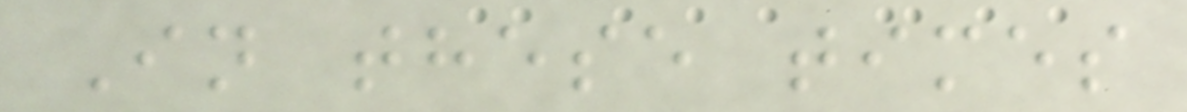In these times
